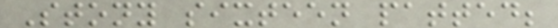Stony sixteen patted;
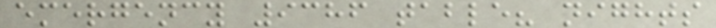emergency 9386 table? nights
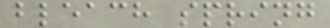bleach spring
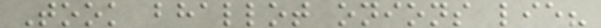Took bhallot onions lie?
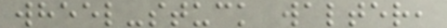wheel-stuck walter,
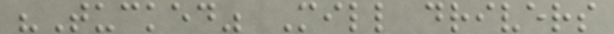"Tucked" Mill drivers
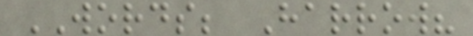WORDS; Harrow?
